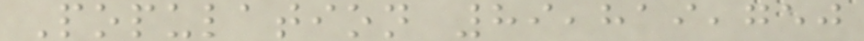Population 89,819,750
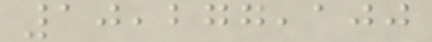10,277,100
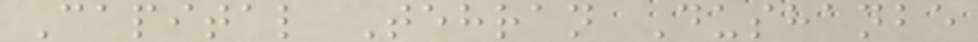Capital Tehran Dushanbe
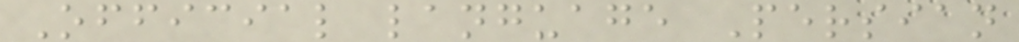Official language Persian
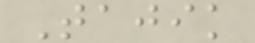Tajik
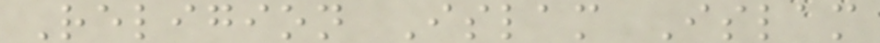Religion Islam Islam
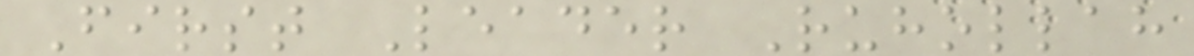First Leader Ruhollah
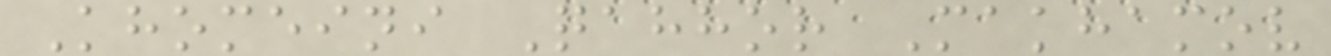Khomeini Qahhor Makhamov
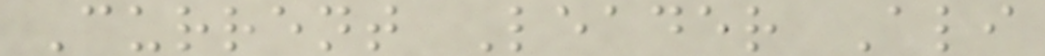Current Leader Ali
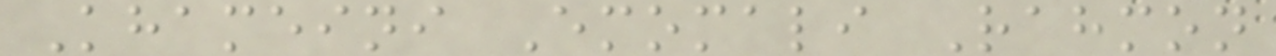Khameini Emomali Rahmon
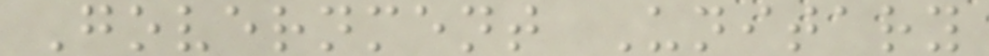Government Unitary
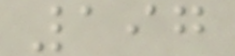197
